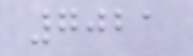7021
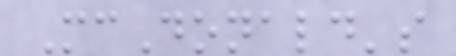McDonald's
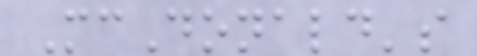McDonald's
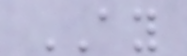AY
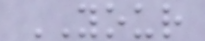YOUR
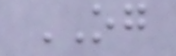OG
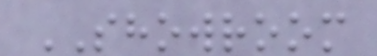SHOWROOM
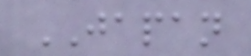JAPAN
